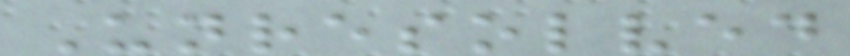Unresolved
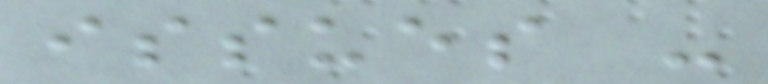issues -
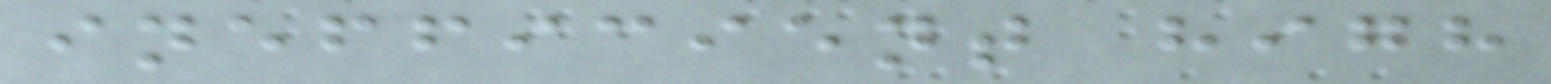inefficient high
